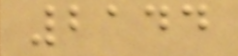2144
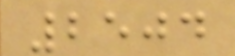2504
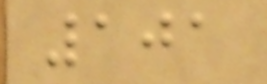101
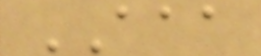AAA
